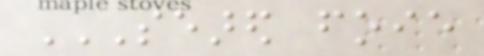SEARED FOIE
